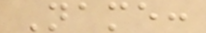Name:
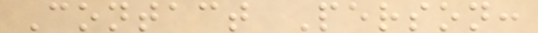Contact Person:
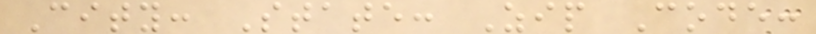City: State: Zip Code:
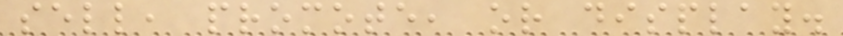sell, promote, or display.
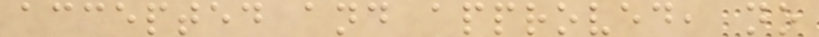accepted and approved, no
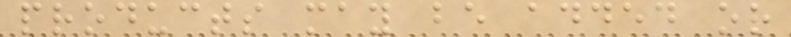products may be added or
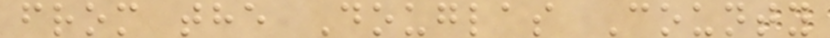from the Douglas County
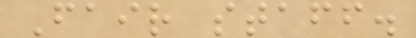Fair staff.
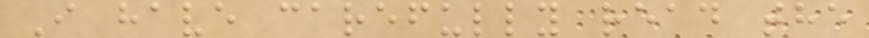I have carefully read the
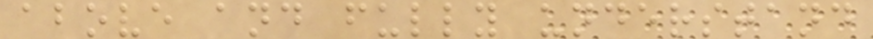above and fully understand
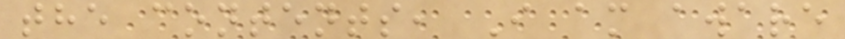the contents, I am aware
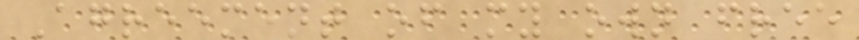Agreement of my own free
